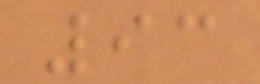93
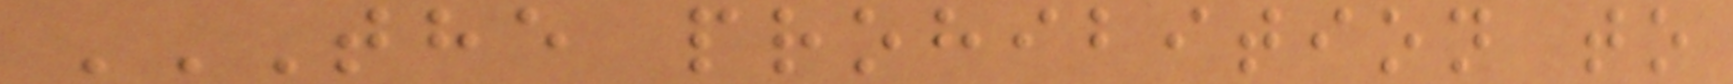THE PROHIBITION TO
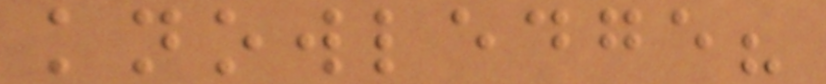knowledge?
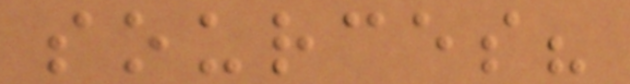sources?
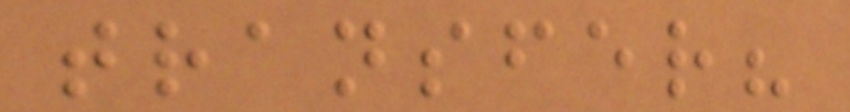transfer?
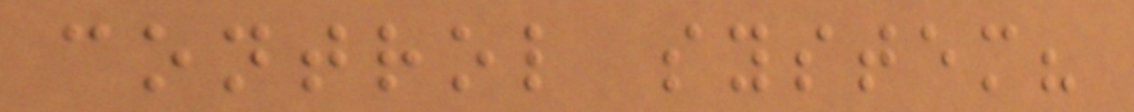control system?
